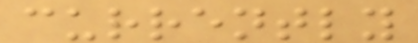currently
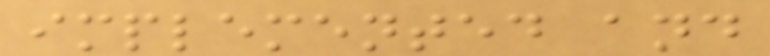implemented and
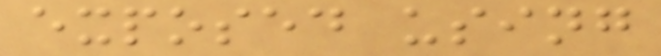exposed using
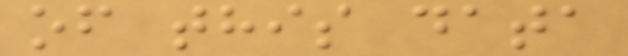of this data
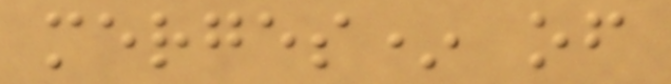merges* of
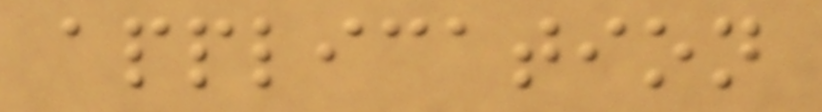application
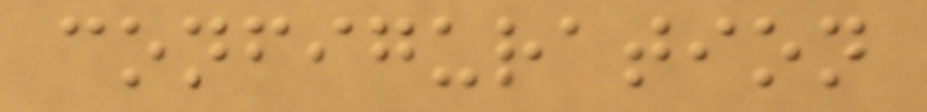configuration
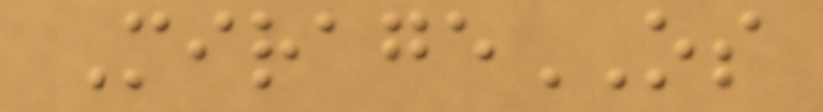MirageOS
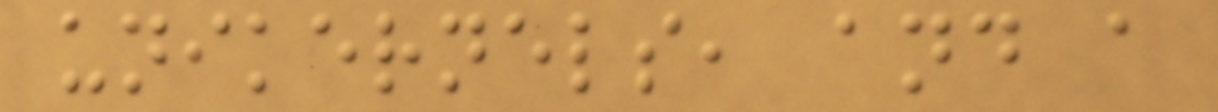unikernels, and a
